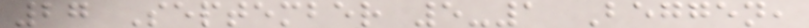27 September 5-1 Beggen,
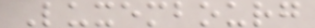Luxembourg
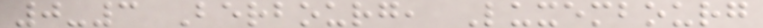0-3 Berbourg, Luxembourg
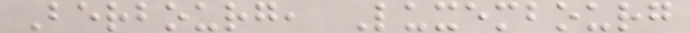Berbourg, Luxembourg
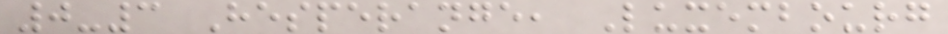0-3 Hesperange, Luxembourg
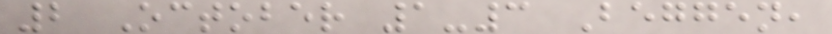2 October 1-3 Beggen,
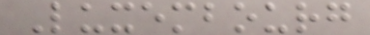Luxembourg
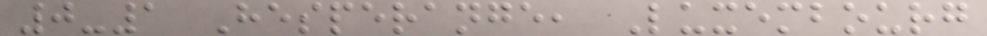0-1 Hesperange, Luxembourg
